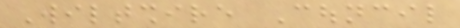Wiltshire Council
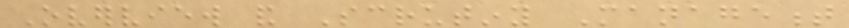Overview and Scrutiny Management
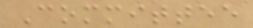Committee
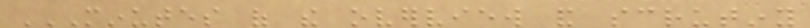MINUTES OF THE OVERVIEW AND SCRUTINY
